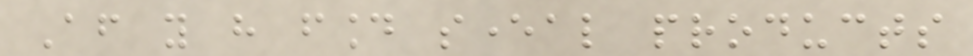After you have found several products
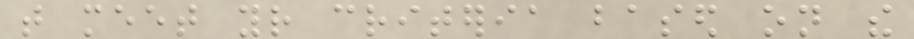that meet your criteria based on the
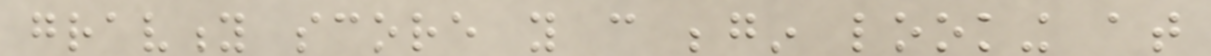gravity score you can begin looking at
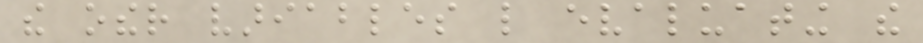the other variables like evaluating the
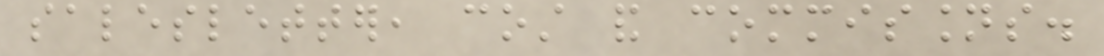salesletter, cost and commissions.
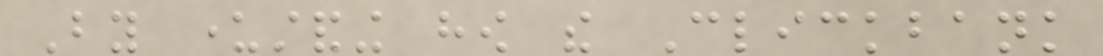By understanding how the Clickbank
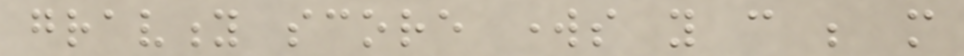gravity score works you can be more
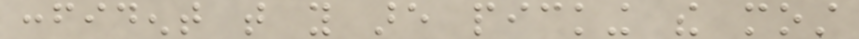confident that you are picking the most
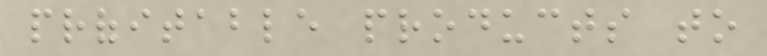profitable products to
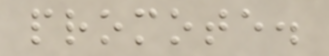promote.
